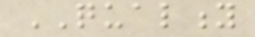QUALITY
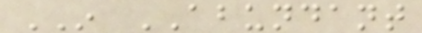IN ABUNDANT
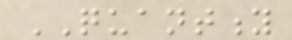QUANTITY
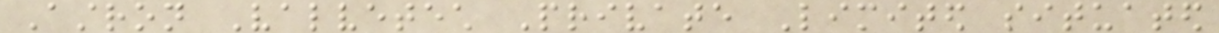Astron Valvetech Private Limited situated
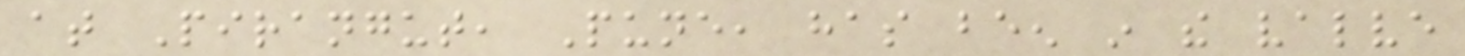at Pirangut, Pune, has been in the valve
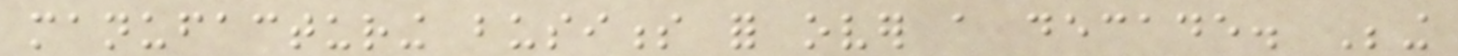manufacturing business for over a decade. Being
